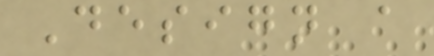Design a
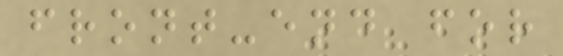front-end for
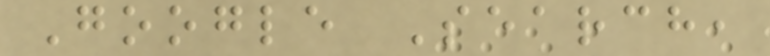Google Search,
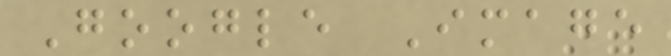Google Image
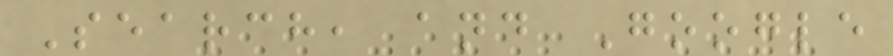Search, and Google
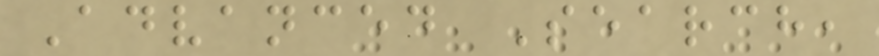Advanced Search,
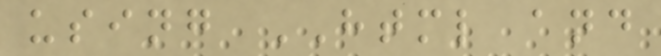using HTML and
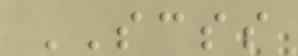SCSS
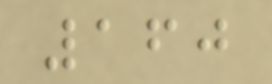160
